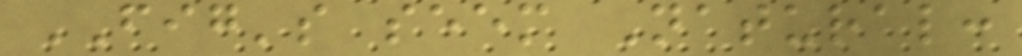FIG's seem Natural:
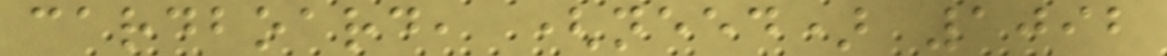cardboard, (need) 1092
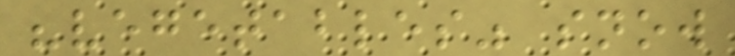"vegetables" snow
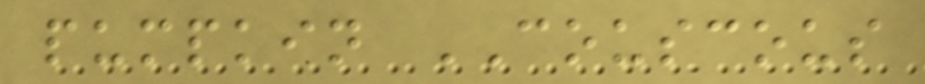pumpkin COUSCOUS
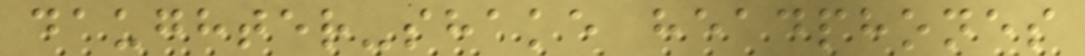daughter-shake headphones
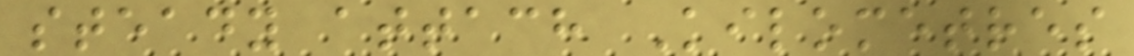steady attach Kilometres
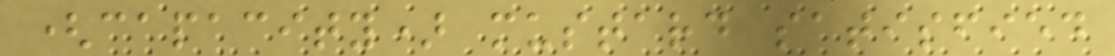(capacity) mustard satisfied
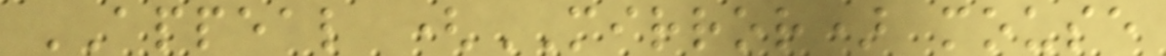APPEAL (MIRROR) mouse
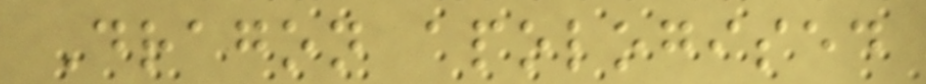Dragon apologised
